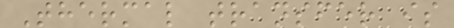Thermal transfer is
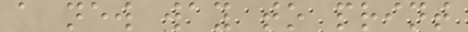a new way to print
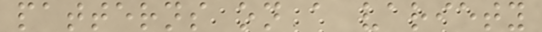patterns on a variety
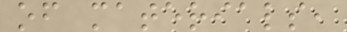of materials,
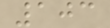103
